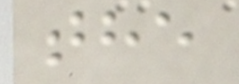the
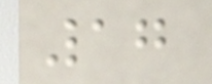17
